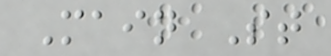Main St
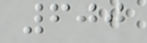600
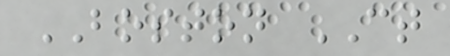BOSTON CT
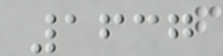1637
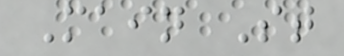Main St
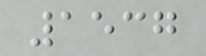1537
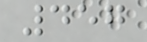457
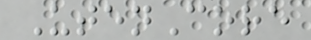UtenCore
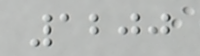1200
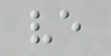ve
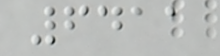6411
